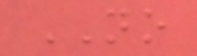NO
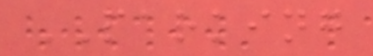PARKING
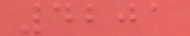4201
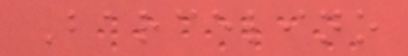Barcelino
